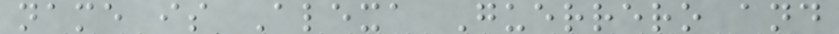name is Alexa Guerrero and
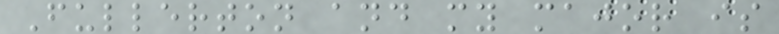Fullerton and my major is
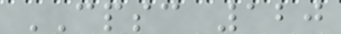CPSC 120
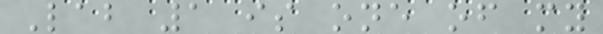Lab 1 is one of my
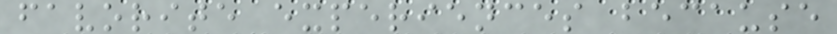favorite experiences because
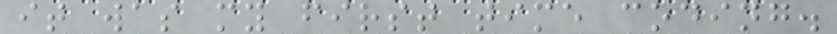it was my first time coding.
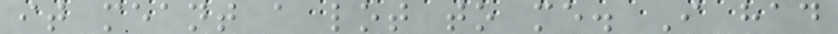it meant a lot to me. I had
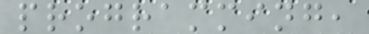programming,
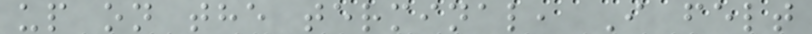up on the terminal, I felt
